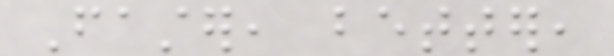Faster, better,
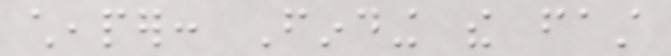cheaper: Finding the fast
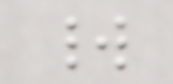world
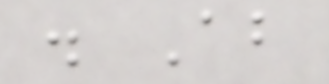. About
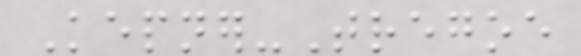Kepner-Tregoe
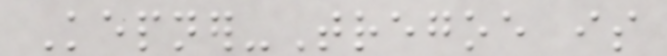Kepner-Tregoe is
